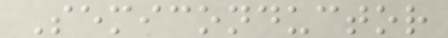Semiconductor
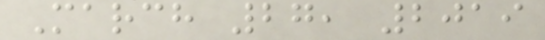March 27, 2019
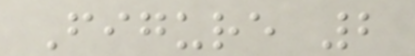Figure 2
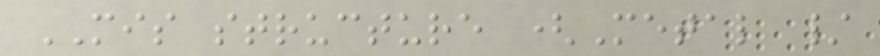MIS structure (Metal /
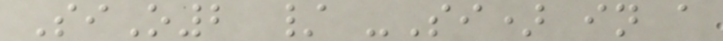SiO2 / -Si) in a
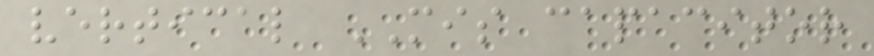vertical MIS capacitor
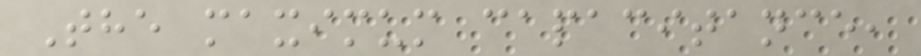The maximum capacitance,
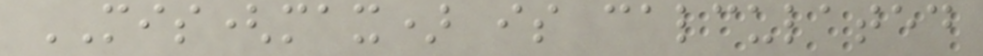MIS(max) is calculated
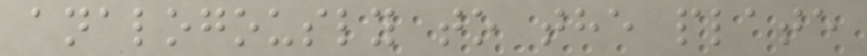analogously to the plate
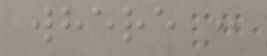where :
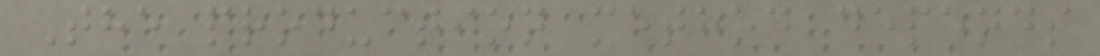The production method depends
